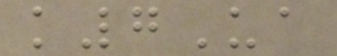k7Ua
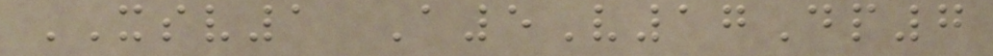XSV1 A5V17Dp7
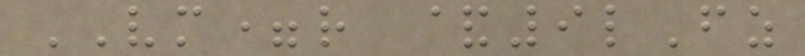VM=r &9lFz
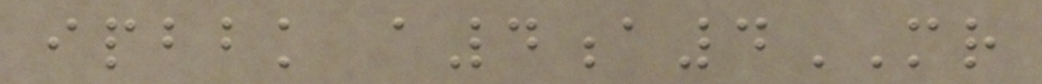ipbbk a4a4MR
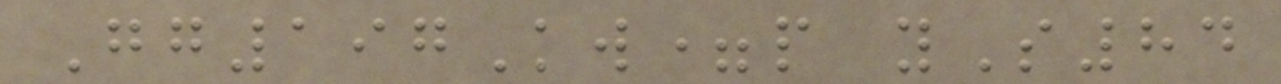Gg197Kw=p yS84
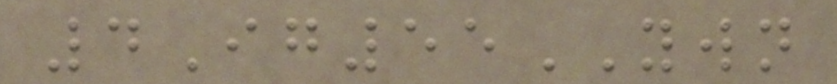4Ig55YWN
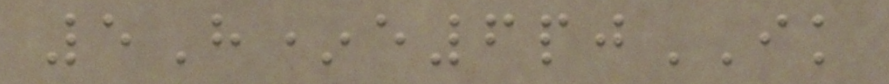5H*e6pjIK
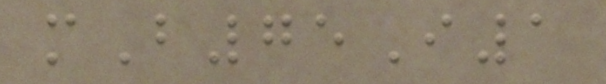mB75I1
